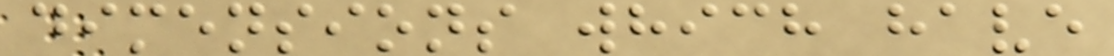dimensions which have
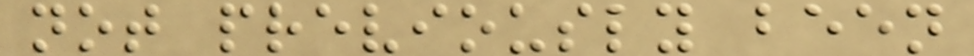not previously been
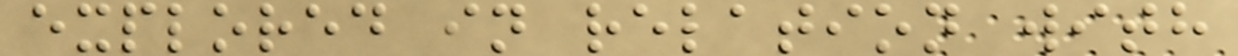explored in relation with
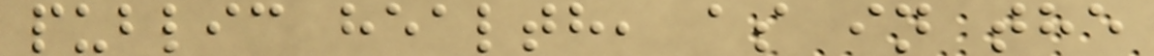public health, as in the
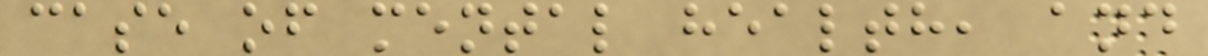case of mental health, and
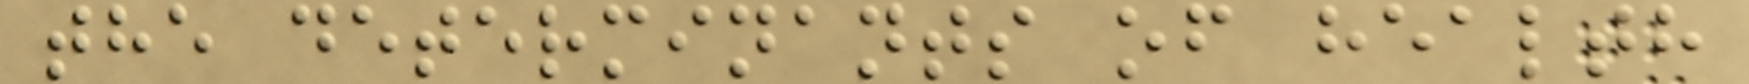the determinants of health
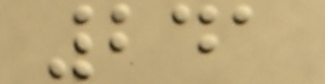241
